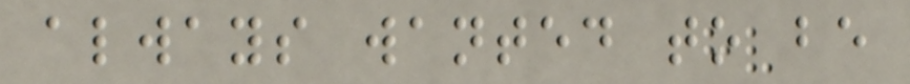always wanted to be
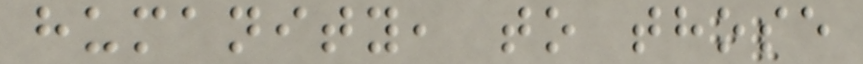humanity, to those
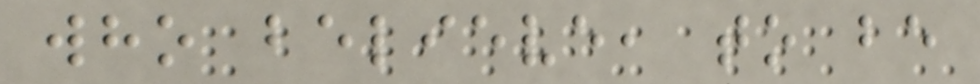who believe, to be
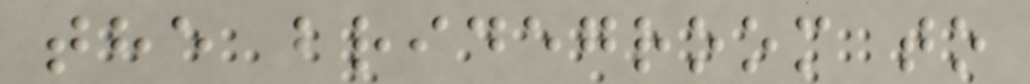the bridegroom to
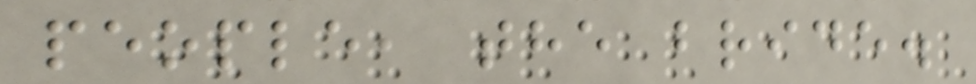people, the bride.
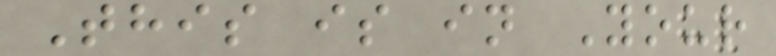This is in Your
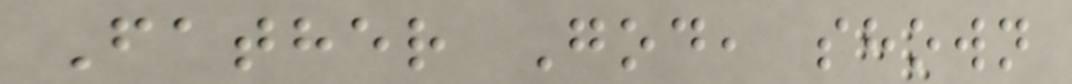Father God, shown
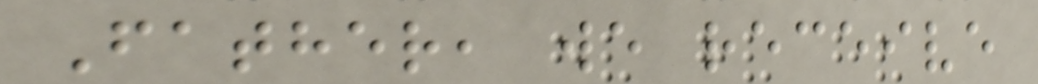Father, we receive
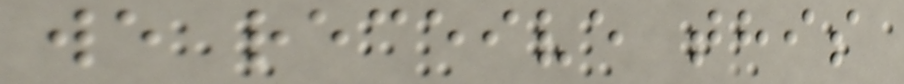we receive this
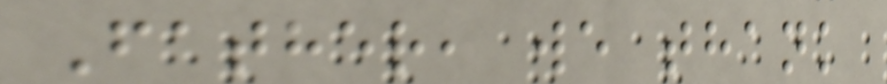Father, we thank
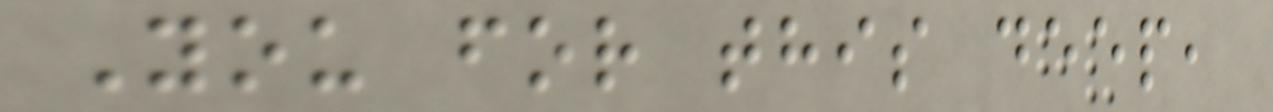You for this deep,
